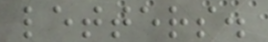letters.
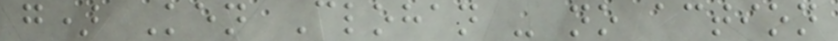g) Ken Clohan - no action
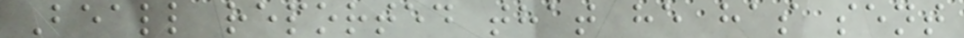Beall reported that he has sent
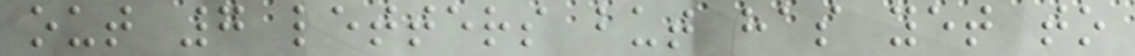out 7 letters but has yet to
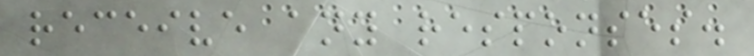receive any responses.
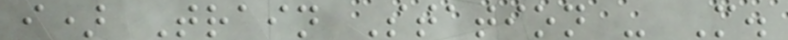i) Train Station - M.
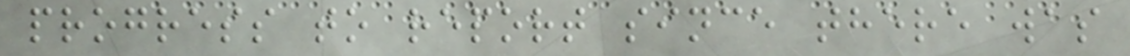progress to report since there was
